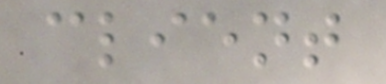client
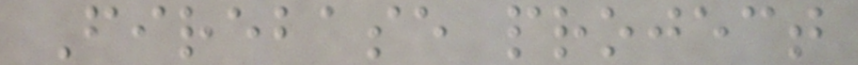Firebase project
